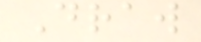Draw
